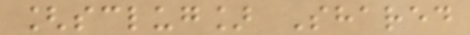[sclug] Shared
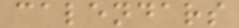calendars
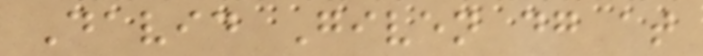David Given dg at
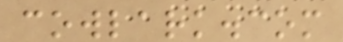cowlark.com
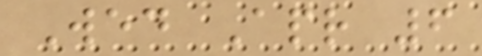Wed Apr 6
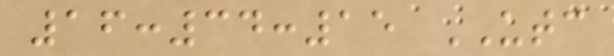16:34:15 UTC
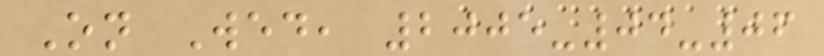On Wed, 2005-04-06
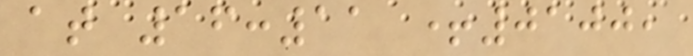at 16:11 +0100,
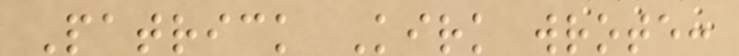Patrick Kirk wrote:
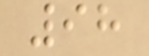98
